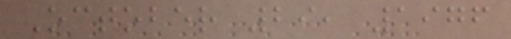October 29, 1976
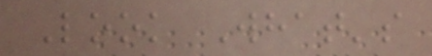Look What's
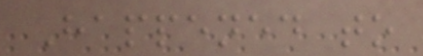Happened to
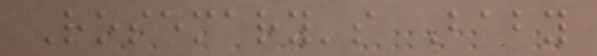Rosemary's Baby
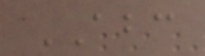ABC
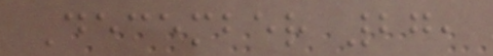December 27,
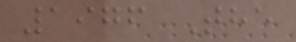1976 The
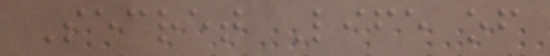Secret Life of
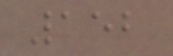152
